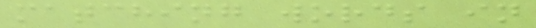matching words in
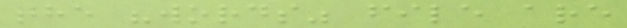the "words" file are
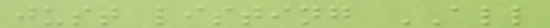just listing ALL
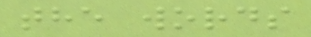the words
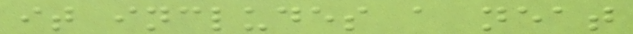it includes a neat
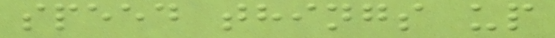speed things up
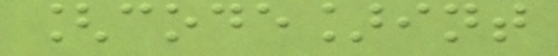[code]int
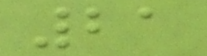21
